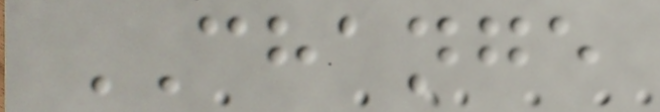CHANGE
